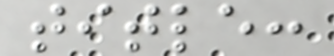title:
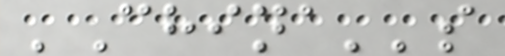'China''s
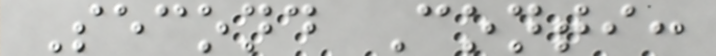Second Conti:
